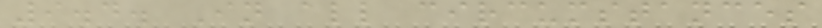9.4. In all circumstances
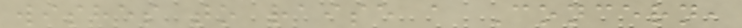wishes to raise a Concern,
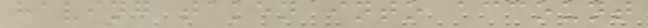having taken into account
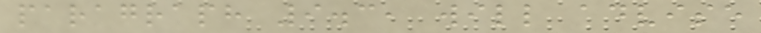paragraph 9.3, will advise
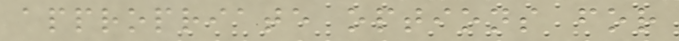appropriate options for
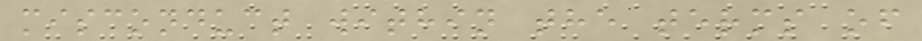misconduct within the terms of
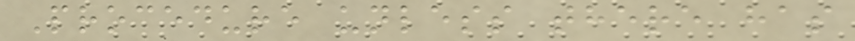Procedure unless there has
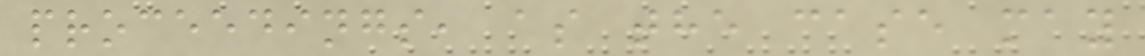proceedings, as the case may
